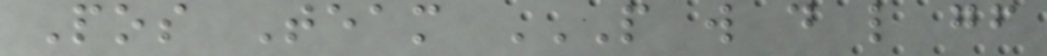Pos Team P W D L GF
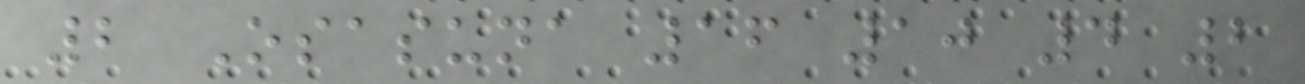2 Osasuna 16 10 4 2
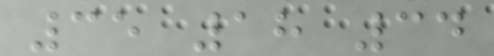35 18 34
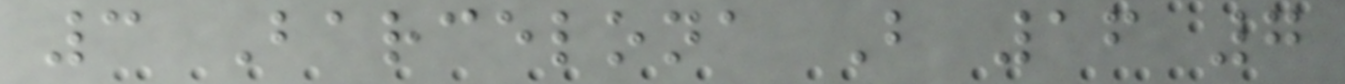3 Barcelona B 16 7
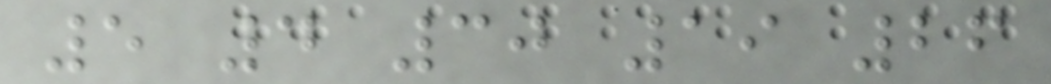5 4 30 19 26
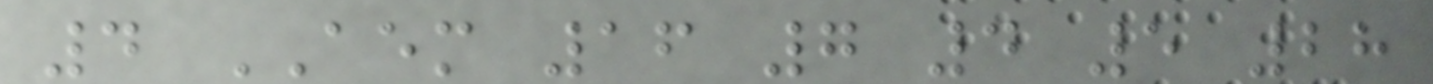4 AEM 16 7 4 5 28
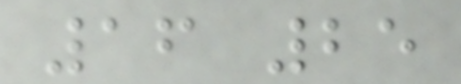16 25
